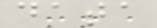data
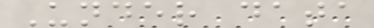Under data
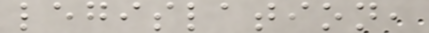legislation,
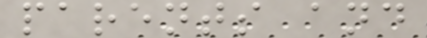parents and
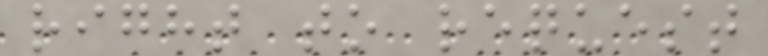right to request
